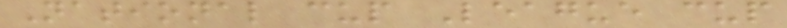National cup League cup
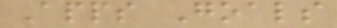Apps Goals
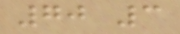70 3
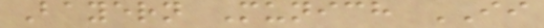Bayern Munich II
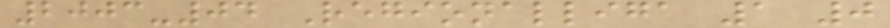2003-04 Regionalliga 1 0
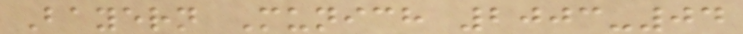Bayern Munich 2003-04
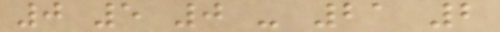0 5 0 - 21 2
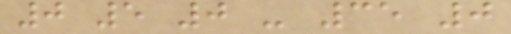0 5 0 - 35 0
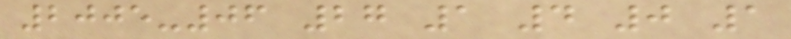2005-06 27 1 4 0 1
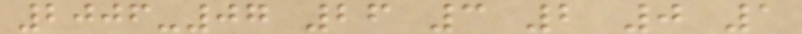2006-07 26 3 2 0 1
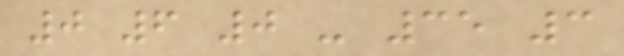0 6 0 - 35 3
